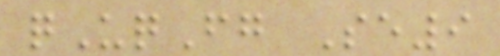qUqFg Se9
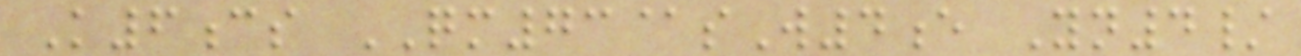K6cs QM73@sW4e Yn4/
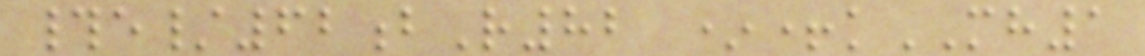#e/62bR82 *+kMH1
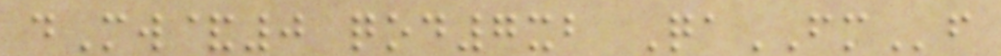dMw&0 qod7xb QaFMf
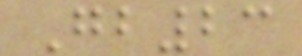Gb23
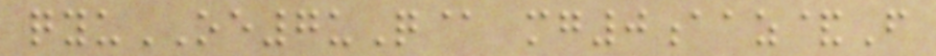qyuOE7uQ@ mg0aaz&F
